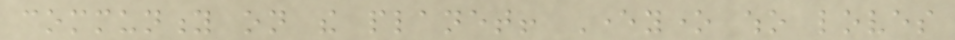community on the planet! Everyone who loves
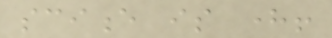science is here!
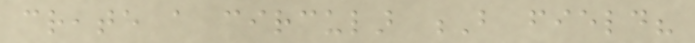create a circular B field?
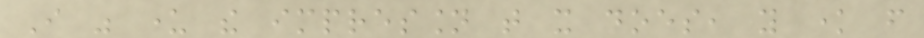I was under the impression that it does, you know from
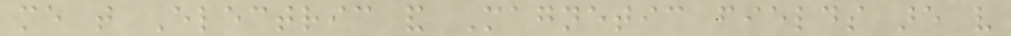me that Electric and Magnetic fields are very
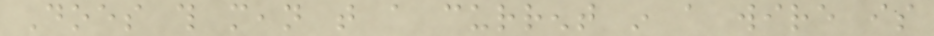Does this mean that a current in a wire is
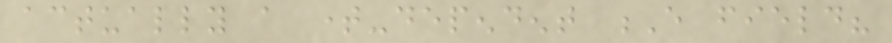actually a time-dependent E field?
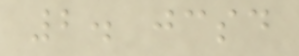2. jcsd
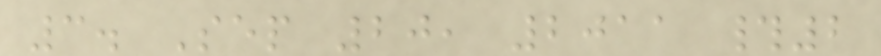3. Sep 20, 2011 #2
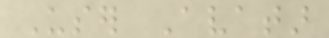User Avatar
